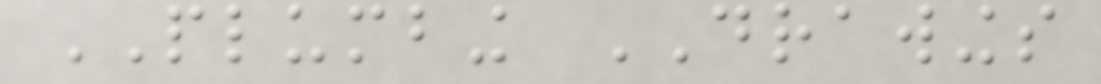PLUMBING DRAWINGS
